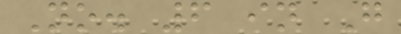No. 6 in G
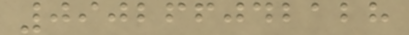090266042128
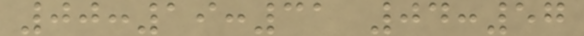00:19:31 04:57
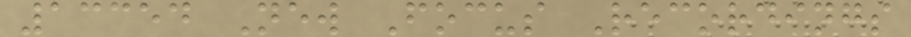13354 New Focus Recordings
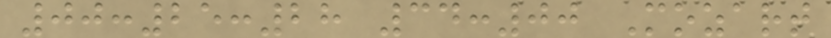00:25:28 34:00 Mozart
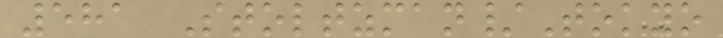581 Stoltzman/Tokyo
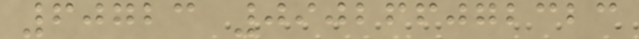60723 090266072323
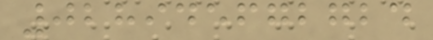028945672724
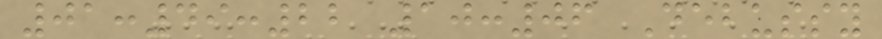01:49:22 10:06 Debussy
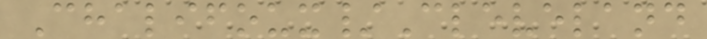Chalifoux/Cleveland
